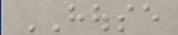HOUSE
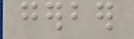gerber
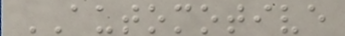AUTOMOTIVE
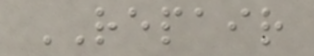REPAIR
